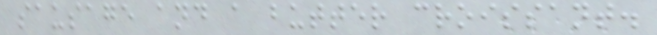sausage and a butter croissant.
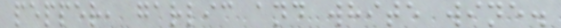pepper, garlic and white wine.
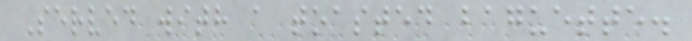Served with a toasted baguette.
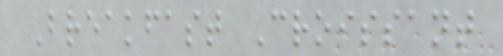Breakfast Croissant
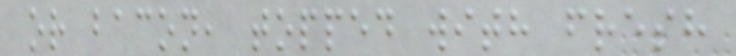or bacon, topped with fresh
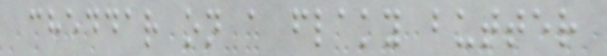cheddar on a flaky butter
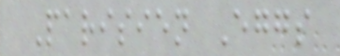Parisien Eggs
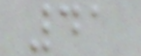41
